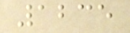1235
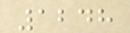1248
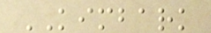KIMBARK
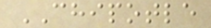CHIPOTLE
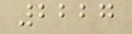2227
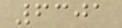6301
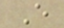E
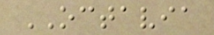OCTAVIA
